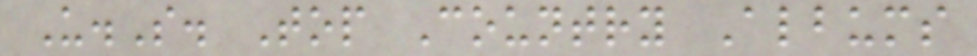U.S. Top Country Albums
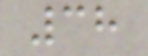38
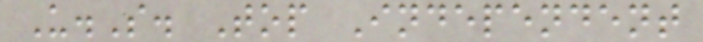U.S. Top Independent
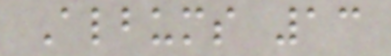Albums 13
